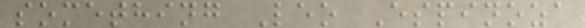something Leo Espinoza
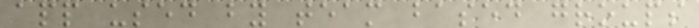app used by team based groups
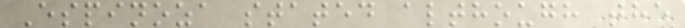Espinoza stated although the
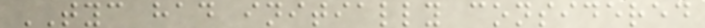TYC had initially considered
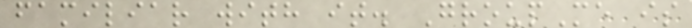familiar with it. GroupMe is
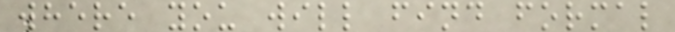where you will find formal
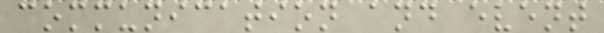communication and event
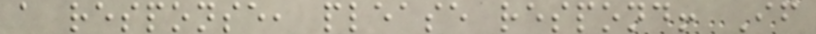a response, please respond! If
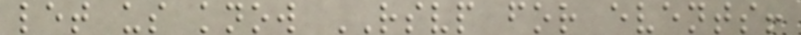let us know RSVP for events!
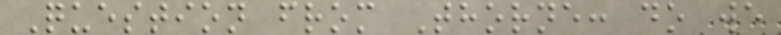Question from Thorne: do we
